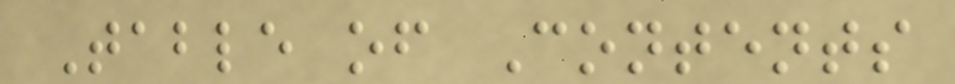Table of Contents
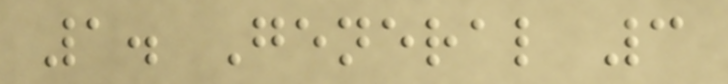1. General 3
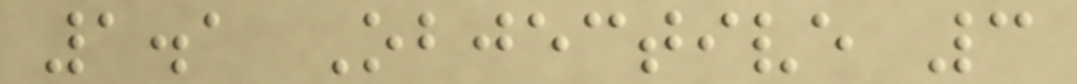1.1 Objective 3
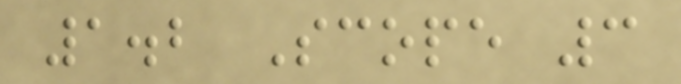1.2 Scope 3
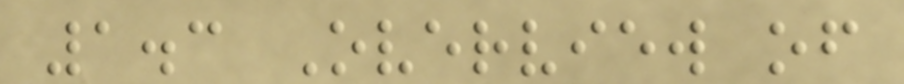1.3 Overview of
